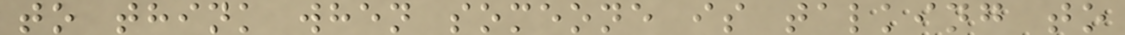to think when someone is talking to
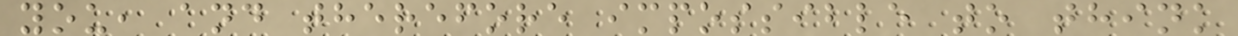you, and therefore impossible to think
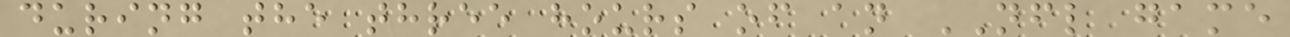during the three hours of an NFL game
